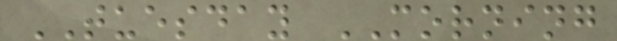TUESDAY MORNING
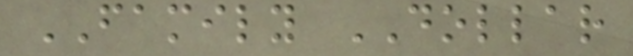FAMILY DOLLAR
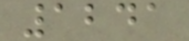1241
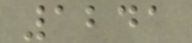1241
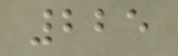225
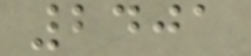2401
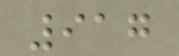917
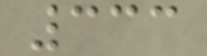333
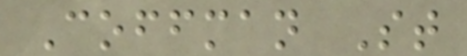Coffman St
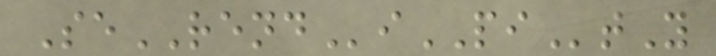SeRENDiPItY
